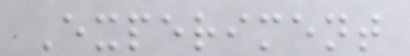Experiment
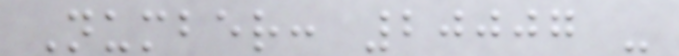Number: 20007 -
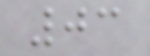03
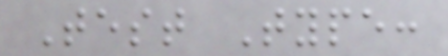Test Type:
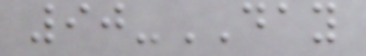90-DAY
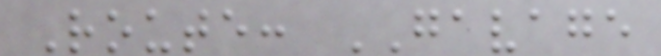Route: GAVAGE
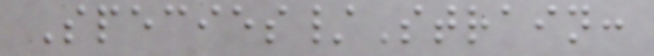Species/Strain:
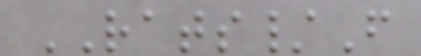RATS/F
